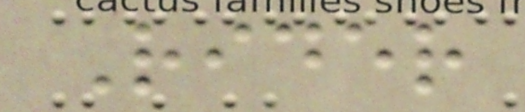Rider
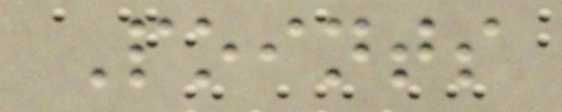Points
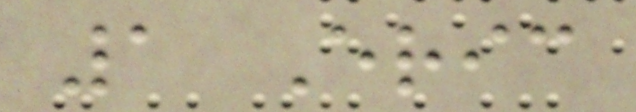1 Eric
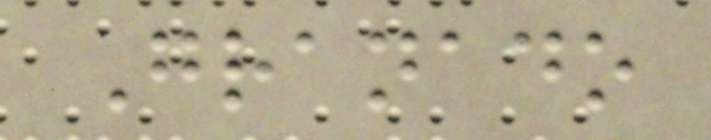Granado
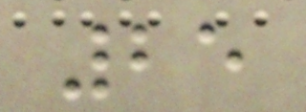25
